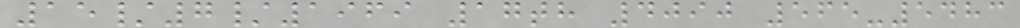15/7/1969 17th 4090 565-5483
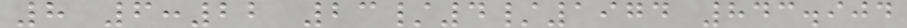8 6:22 23/4/1974 843.904
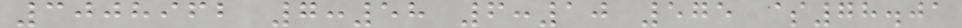3008962 7:58 6:10 575 $78.01
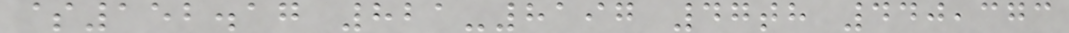$152.17 821-8197 47th 440,373
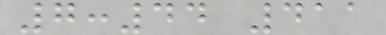7:44 411
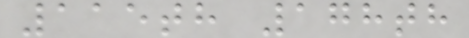115th 178th
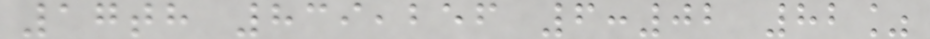17th 839,256 6:02 82%
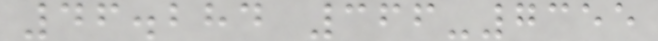46.284 366-7355
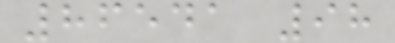86541 98
